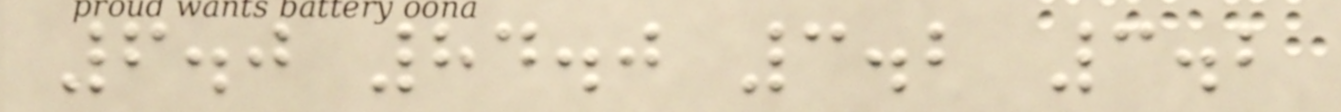6.0 84.0 3.2 3.2
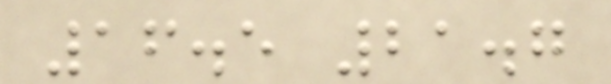16.5 21.7
